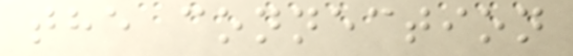the connection
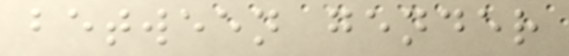between gender
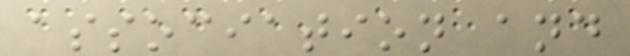association and
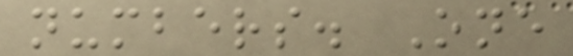numbers. One
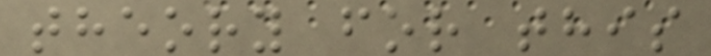theory for this
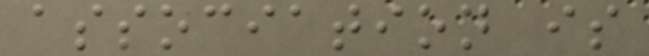association is
